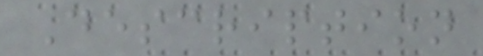Description
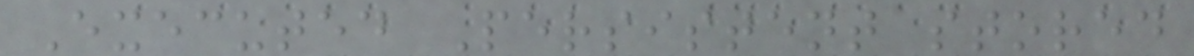Executed Persistent stored
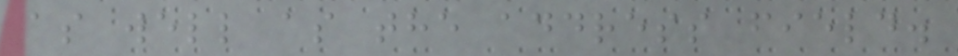as well as the address field.
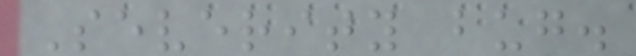Severity bug.
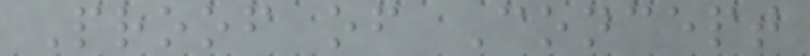Proof of Concept
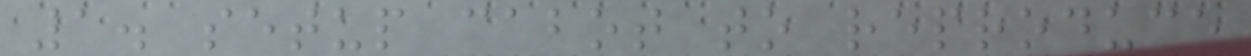1. setup cabot to reproduce
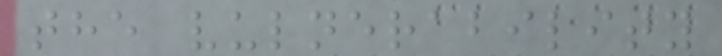the vulnerability
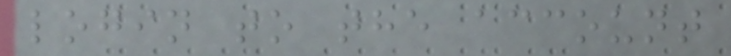login to the account
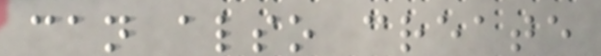can also create
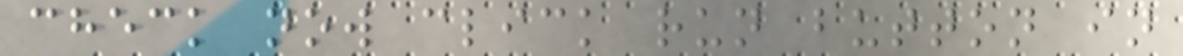check now click run button in
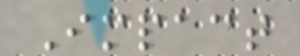Impact
